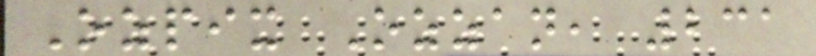Ozpix Ozzan, 231
